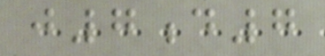j7d7
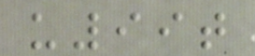u99t
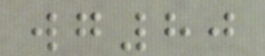wg80
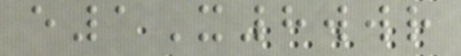e1X8wwr
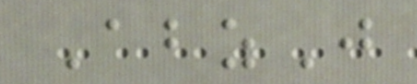AbzJ
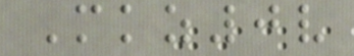Mkz0v
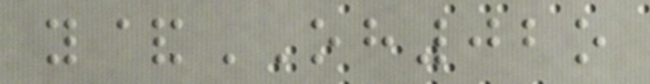y&OH02o
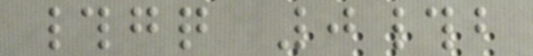#gq 0#b
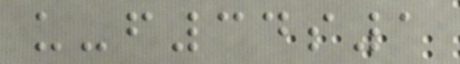u-f34s1
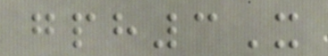gph3X
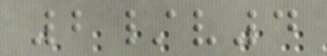2/v4
